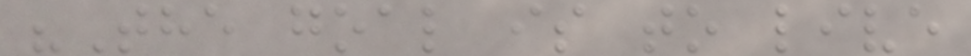"The goal is to live
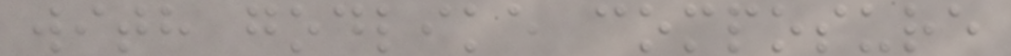with godlike composure
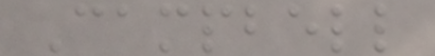Campbell
